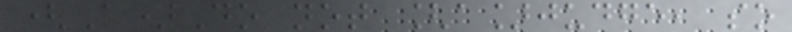(A)Do not [a]judge, so
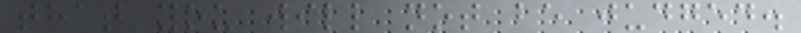that you will not be judged.
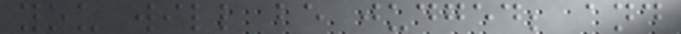you will be judged; and
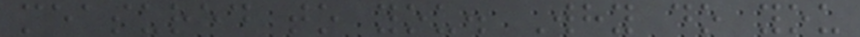measured to you. Why do you
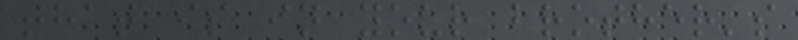that is in your brother's
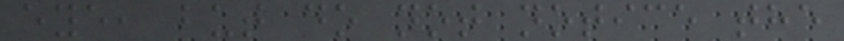eye, but do not notice the
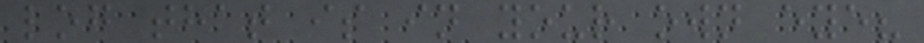log that is in your own eye?
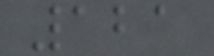121
